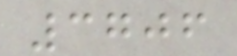3706
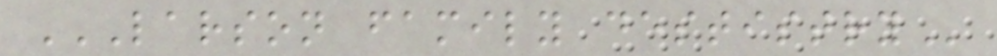LARSON FAMILY DESTISTRY
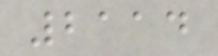2114
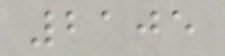2105
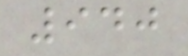940
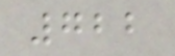722
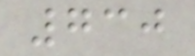730
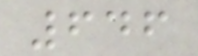646
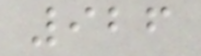926
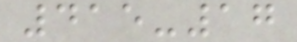415-17
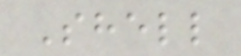Shell
